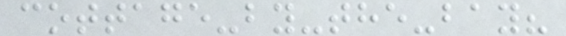cottage-by-the-bay?
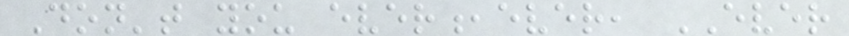Don't you ever,ever, EVER
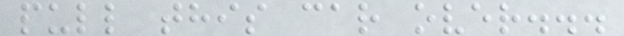pull this car over...
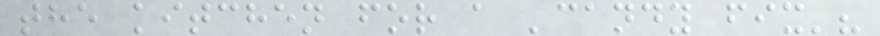the kitchen for a 'candy fix'?
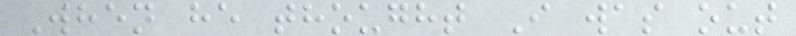When he thought I was out
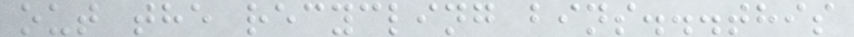out the recycling bins...this
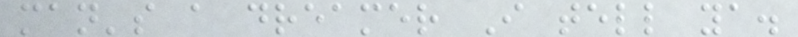man's a dreamer I tell ya.
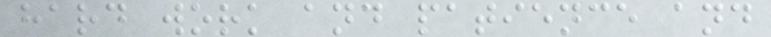hard work and patience and
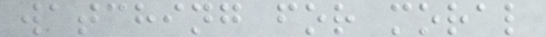watching for moral
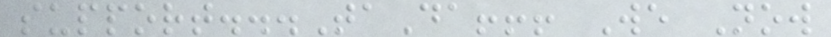support...TaDa!!! We Now
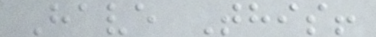Have This!
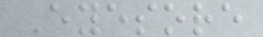Eyesore
